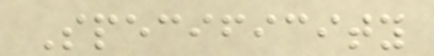Specificity
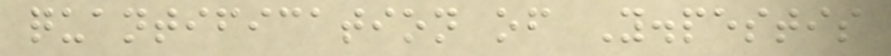quantification of Y.pestis
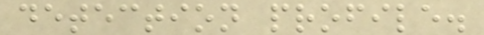detection profile.
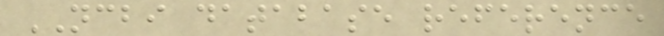NCBI database reference
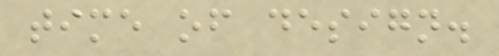time of design.
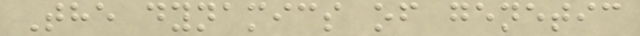The dynamics of genetic
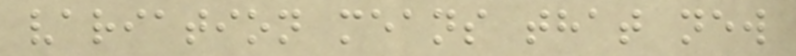variation means that new
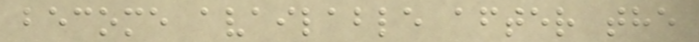become available after the
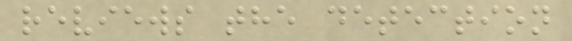reviews the detection
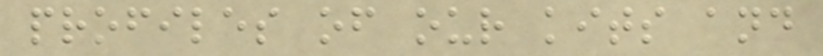profiles of our kits and
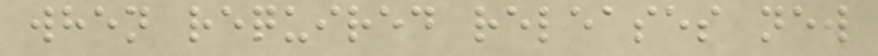when required releases new
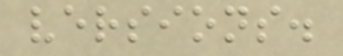versions.
